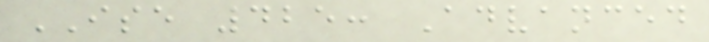ISE 425: Advanced
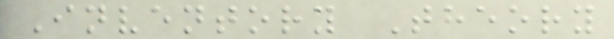Inventory Theory
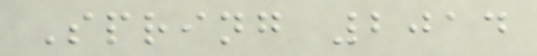Spring 2014
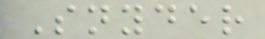Snyder
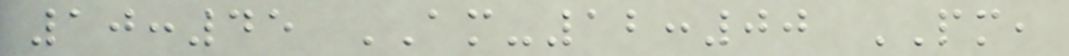10:45 AM-12:00 PM,
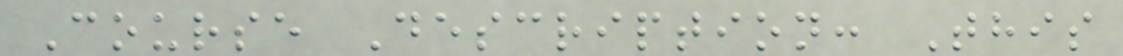Course Description: This
